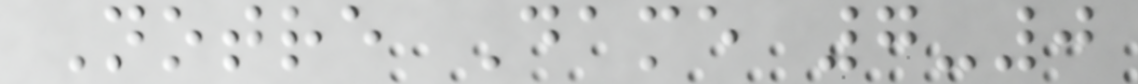Notre Dame 7-0
